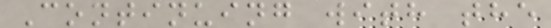Continuing with the
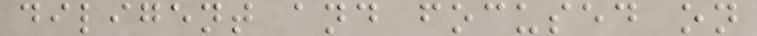diligent and focused on
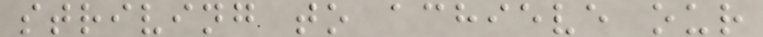striving to achieve our
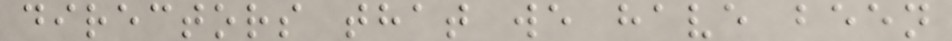directors that we have been
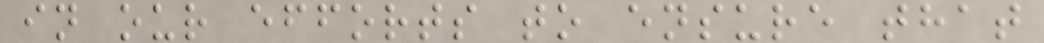in our efforts to ensure that
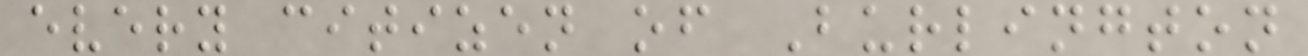every citizen of Burlington
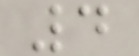4
